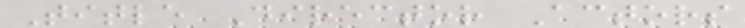Title Director Actors
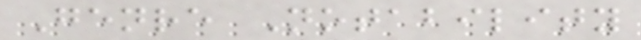Genre Notability
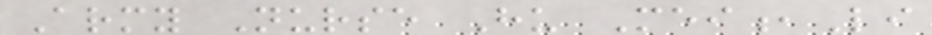Army Nurse Hu Mei,Li
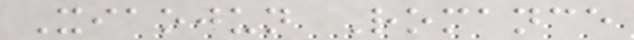Xiaojun Romance
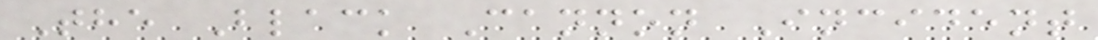The Black Cannon Incident
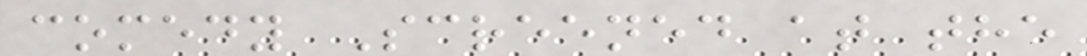comedy Screened at the
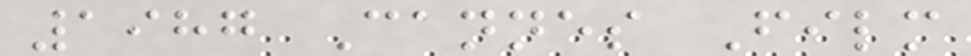1987 Cannes Film
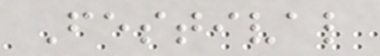Festival
